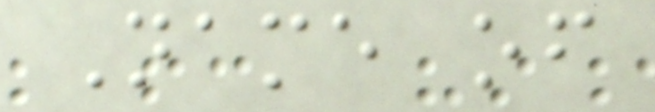Name of
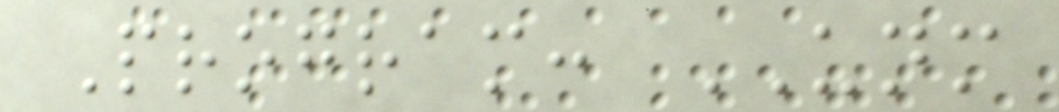Program: UNM
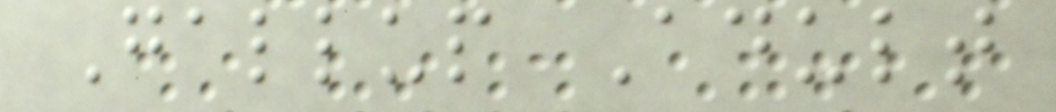Gallup Adult
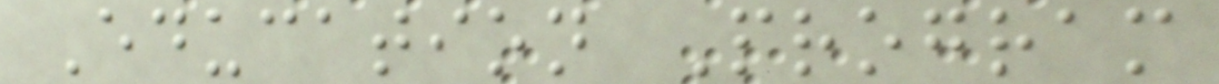Education Program
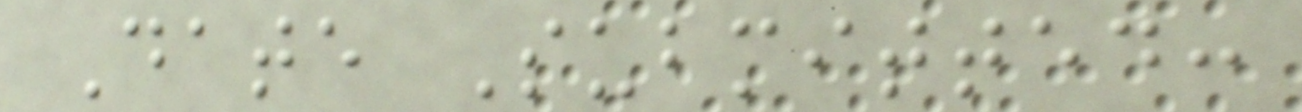Date Submitted:
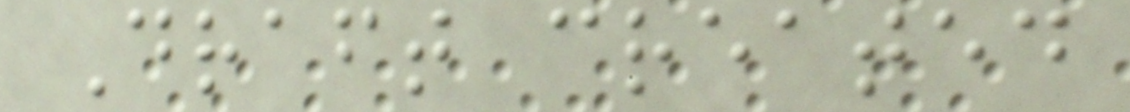Draft created
